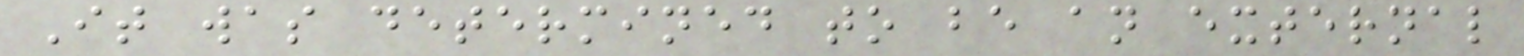It was determined to be an external
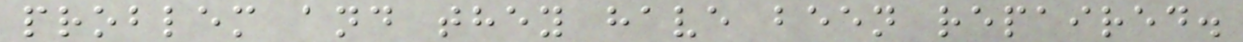problem and they have been repaired.
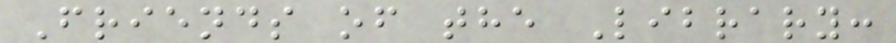Friends of the Library:
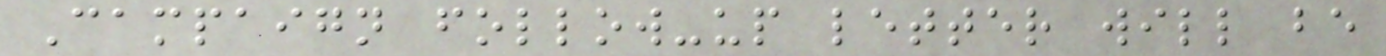Campaign follow-up letter will be
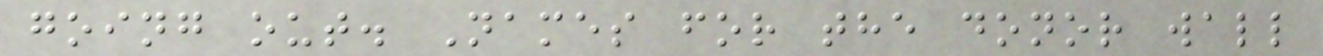going out. Names for the donor wall
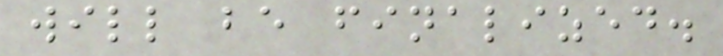will be finalized.
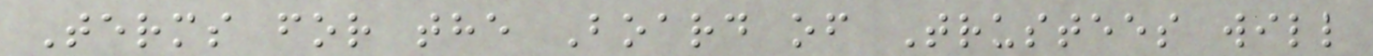Terms for the Board of Trustees will
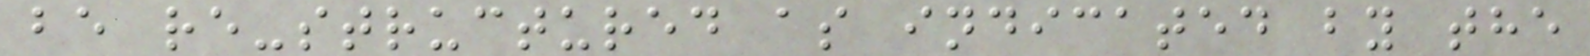be re-structured as indicated by the
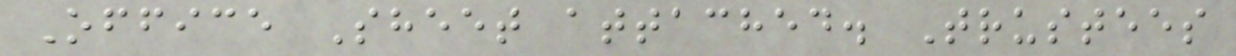Office Sheet attached. Trustees
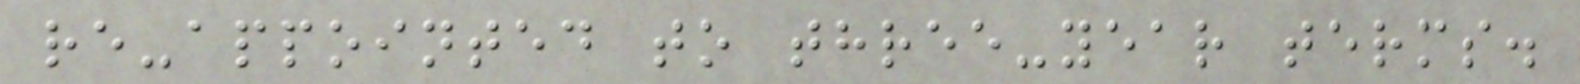re-appointed to three-year terms.
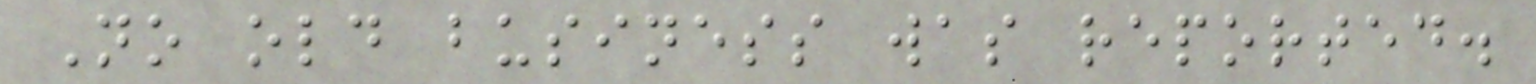No old business was reported.
